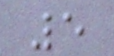5
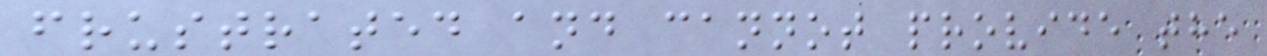frustrated and cannot provide the
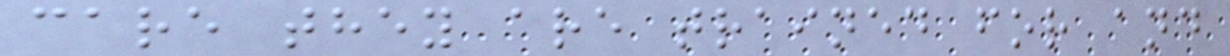care they are trained for and
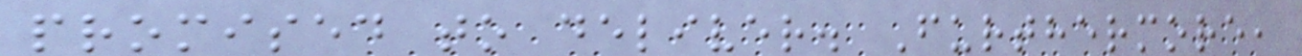promised to deliver. Furthermore,
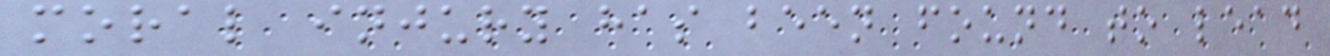moral injury has been found to lead
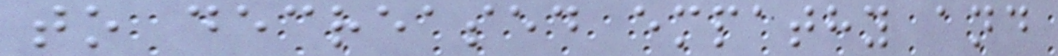to decreased empathy and
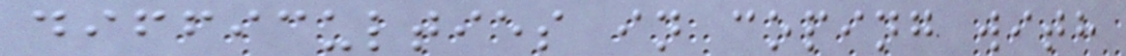difficulties in coping with
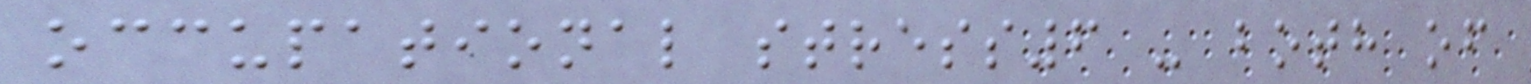occupational stress6 - both of
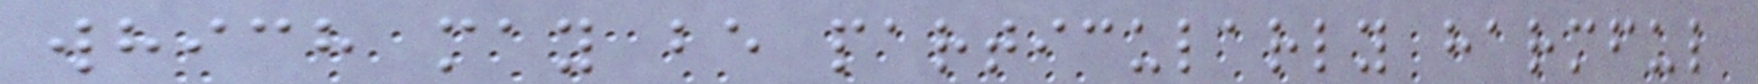which may be particularly harmful
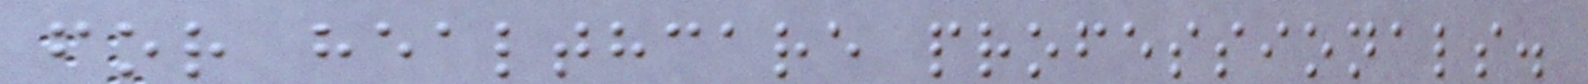for healthcare professionals.
